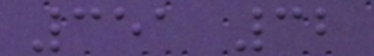351 32
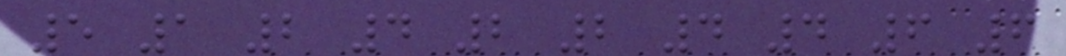5 1 2 4 2 2 4 4 6 6
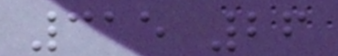315 26
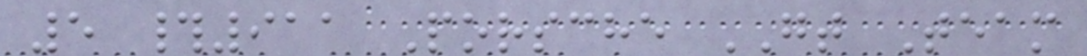5 #911 Porsche GT Team
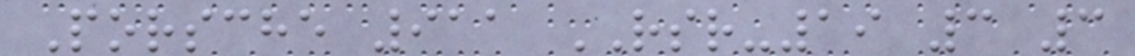Porsche 911 RSR-19 3 3
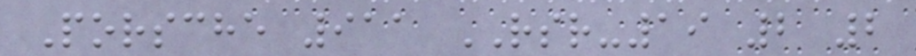Porsche 911 RSR-19 2 2
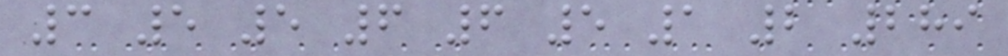3 5 5 6 6 5 1 2 289
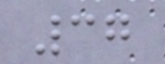37
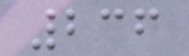236
